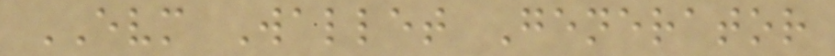EVM Wallet Generator
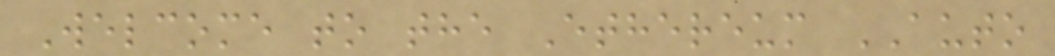Welcome to the Ethereum AUTO
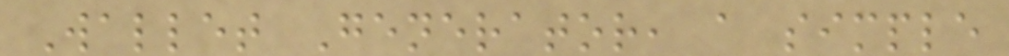Wallet Generator, a simple
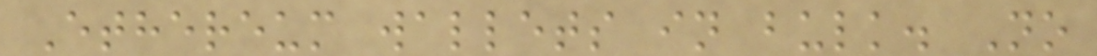Ethereum wallets in bulk. No
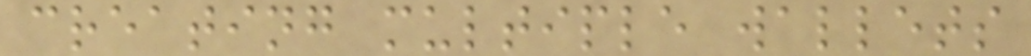creating multiple wallets
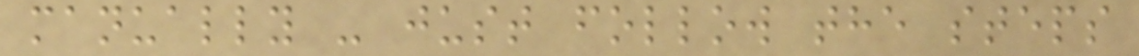manually - just follow the steps
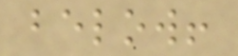below!
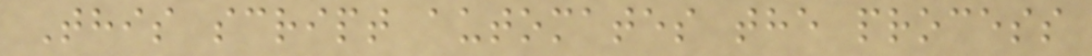This script automates the process
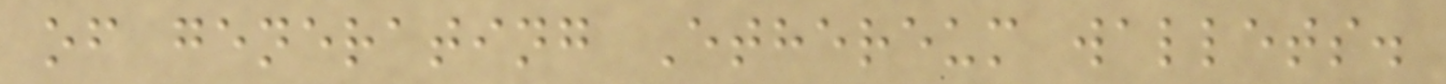of generating Ethereum wallets.
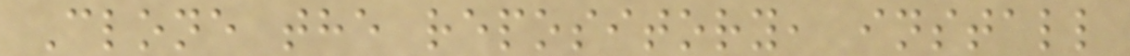Clone the repository, install
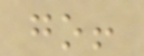go!
